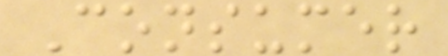Consumer
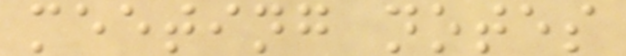meeting notes
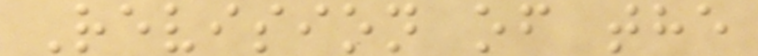Revision of the
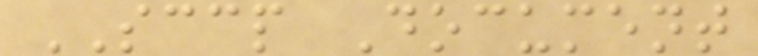SCCP Document
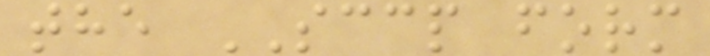the SCCP form
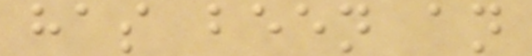has been an
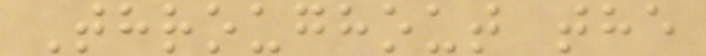Throughout the
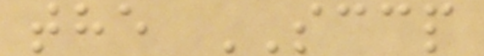the SCCP
